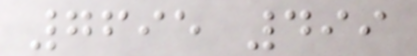7695 499
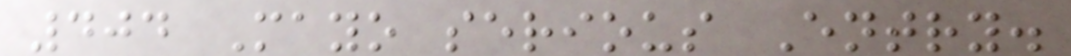404 Mayo serious Entry.
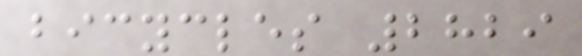bicycles 2829
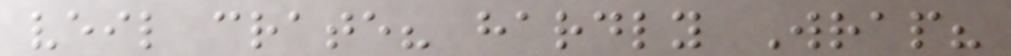veil crate? hardly Wrap?
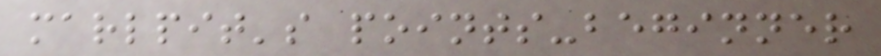marlpit's points-beginner
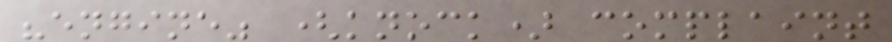"engine" (knock) complaint
